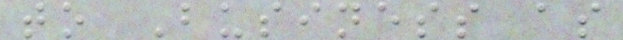to Business as
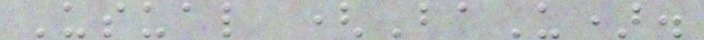Usual (BaU).
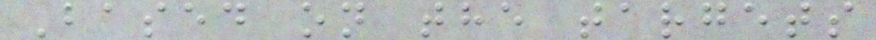Based on the targets
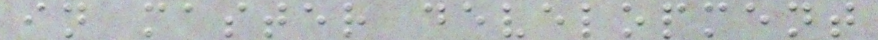in master development
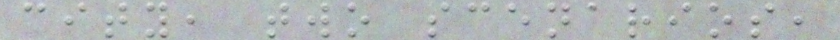city, two scenarios,
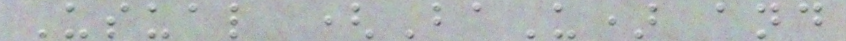Usual (BaU) and
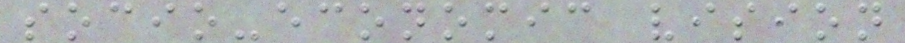socio-economic vision
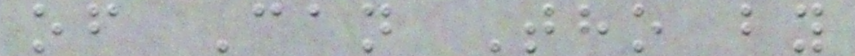of Can Tho by
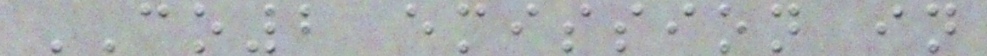CO2 emission in
